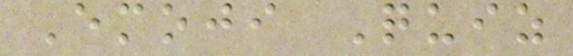Emoji Quiz
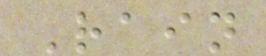Rain
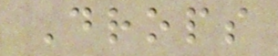Drops
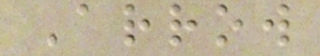Arrow
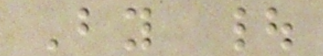By |
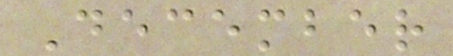December
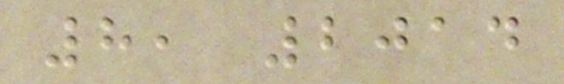8, 2014
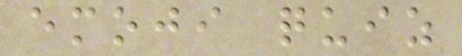emoji quiz
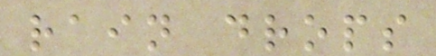rain drops
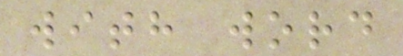with word
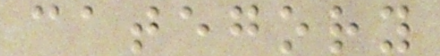category
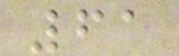61
